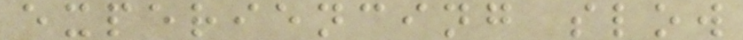experiencing slow
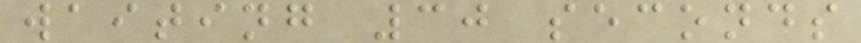waiting 30 seconds
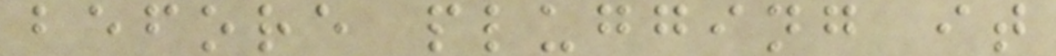before plugging it
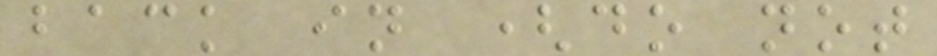back in (do not
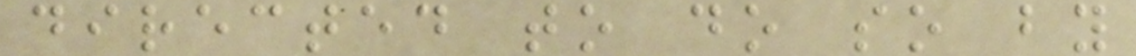directed to do so by
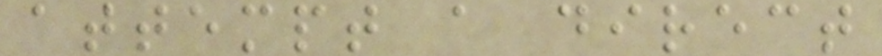attempt a direct
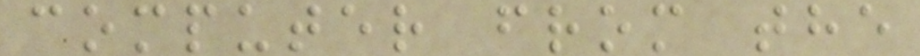computer from the
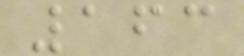163
